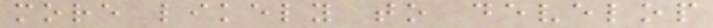more likely to develop
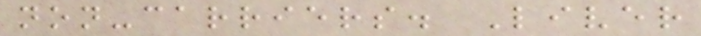non-carriers. Liver
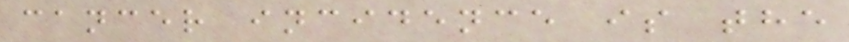cancer incidence is the
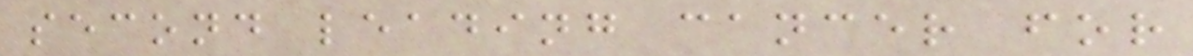second leading cancer for
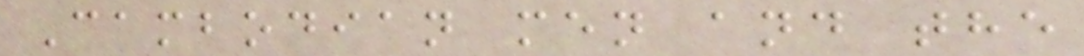Cambodian men and the
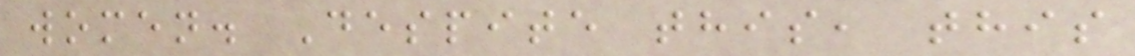women. Despite this, this
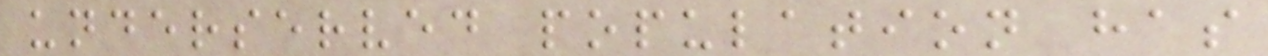underserved population has
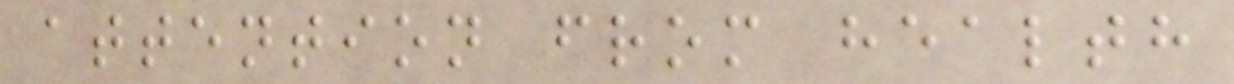attention from health
